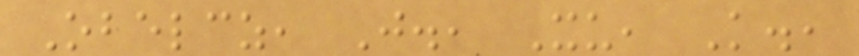Obelcz, J., Xu, K.,
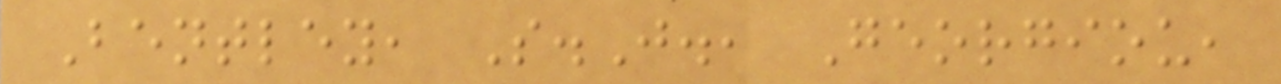Bentley, S.J., Georgiou,
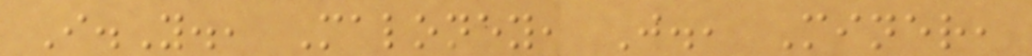I.Y., Maloney, J., Miner,
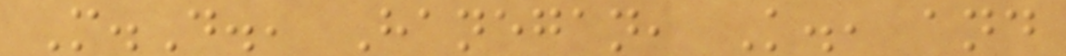M.D., Hanegan, K., and
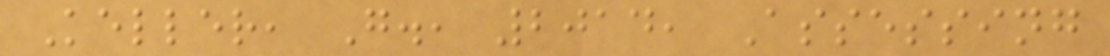Keller, G., 2014, Assessing
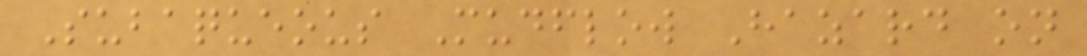Subaqueous Mudflow Hazard on
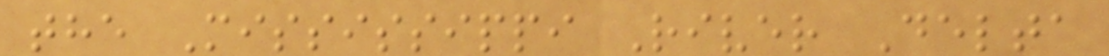the Mississippi River Delta
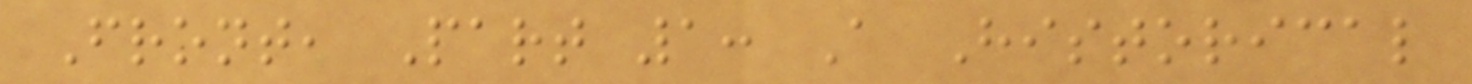Front, Part 1: A Historical
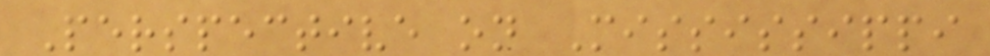Perspective on Mississippi
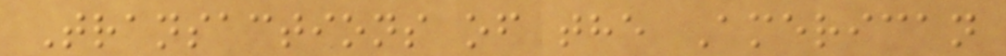Transactions of the American
